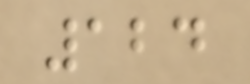124
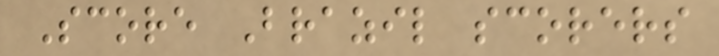Score Brazil scorers
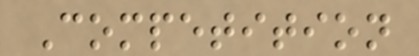Competition
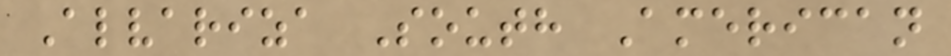Alvariza South American
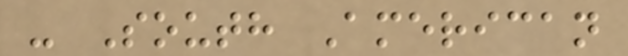- South American
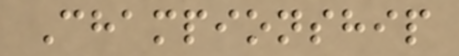Championship
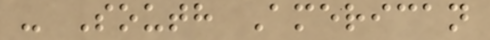- South American
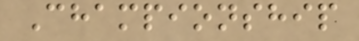Championship
